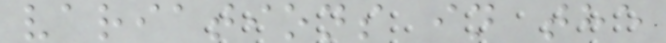variations in the
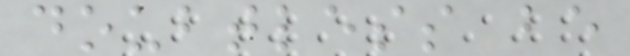doubtless be
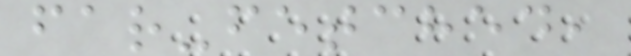far-fetched,
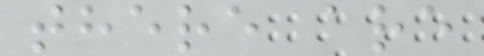there are
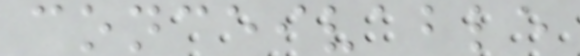conceivable
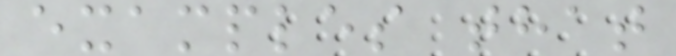examples that
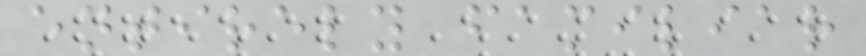entirely familiar
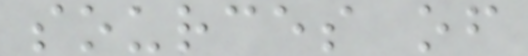sources of
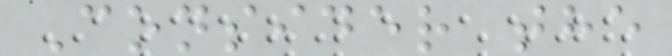Consider the
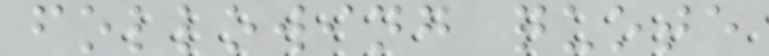following quote
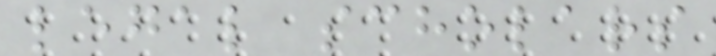legal scholars
